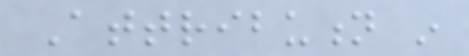Attribution in
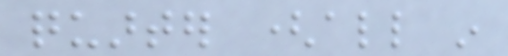quarter (all in
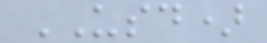USD)
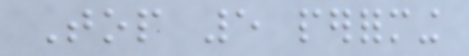Top 5 performing
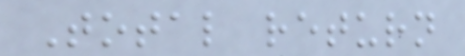Total return
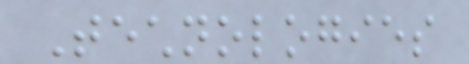Technologies
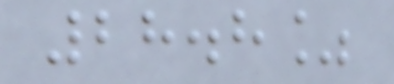28.8%
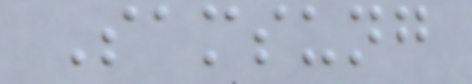Samsung
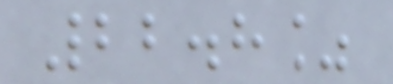22.8%
